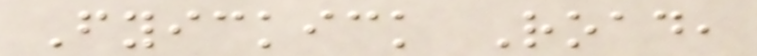Fyickick Road,
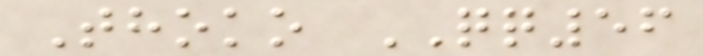Thoko QQ56
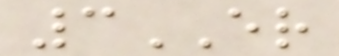3ER
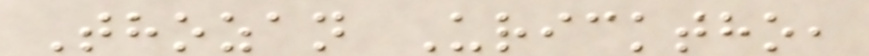Thozan Uricktho,
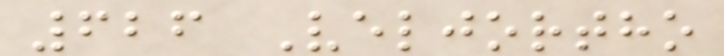626 Veljortho
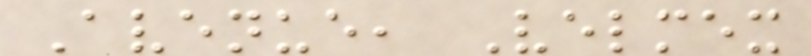Avenue, Velmex
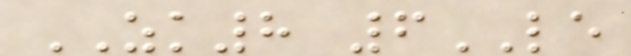ZK8 6LE
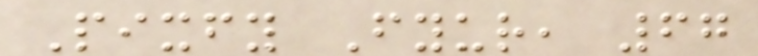Pixfy Fyur, 67
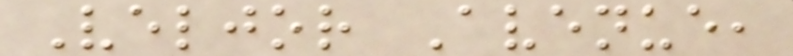Veljor Avenue,
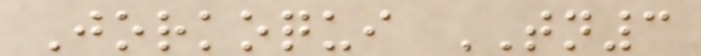Jorkoqui TN3
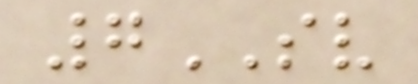7SV
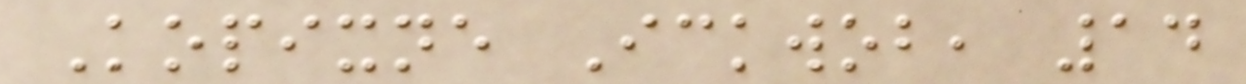Kopixne Ickwob, 14
